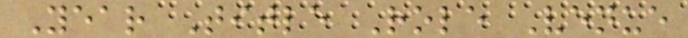Year Title Role Venue
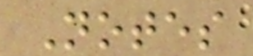Notes
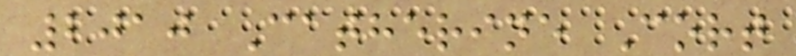2010 Catherine Cort
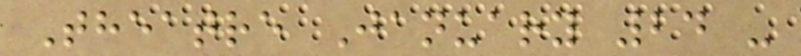Theatre January 24 -
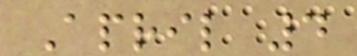April 4
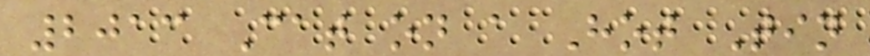2013 Cat on a Hot Tin
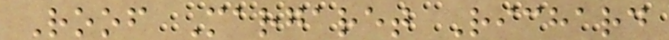Roof Margaret Richard
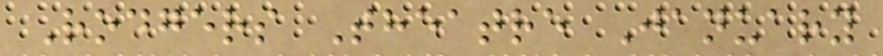Rodgers Theatre January
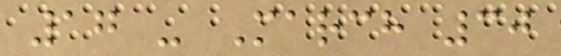17 - March 30
